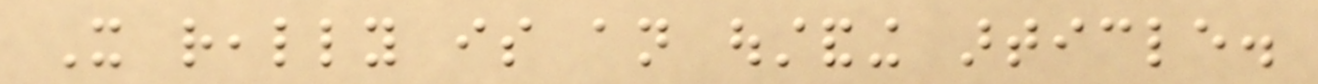It really is an oustanding article.
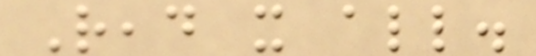Read it all.
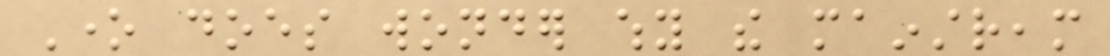One does wonder why the mainstream
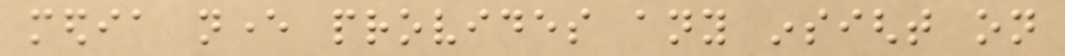media never provides any insight on
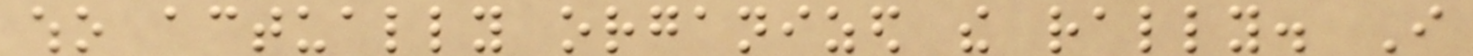who actually organized the rally. I
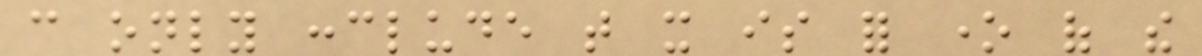can only conclude that it is for one of the
